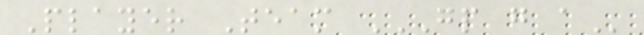Player Team GP G A
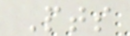Pts
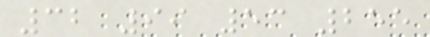32 99 53 255
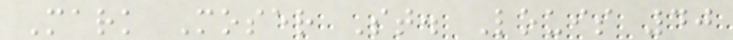Mark Moser St. Louis 40
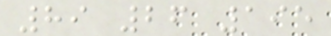89 26 195
